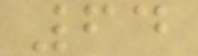64
